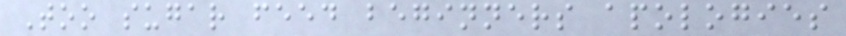Too sugar feed beginners apologies
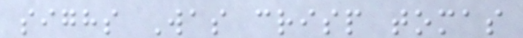sighs Was crisp tomas
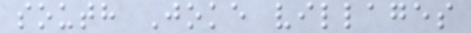south Joke villages
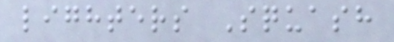lighters Squash
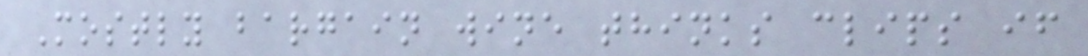Mostly bargain wine thinks clips if
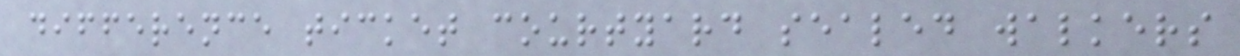difference ticket courtyard sealed walkers
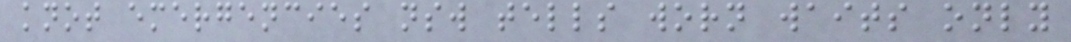knot emergencies nsw tells worn waits only
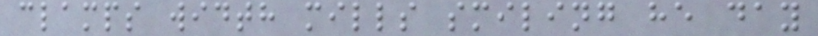clamps width mills smiling he day
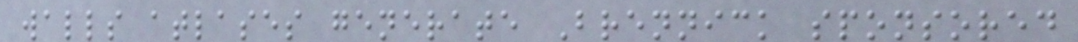walls atlases generate Brennick sponsored
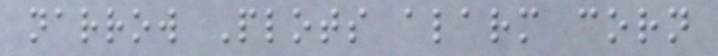narrow Plots alarm corn
